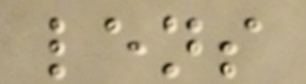lens
